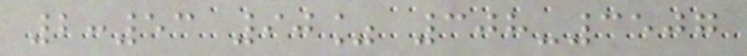2:53 90% 308-3507
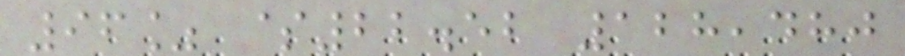96% $22.52 128,480
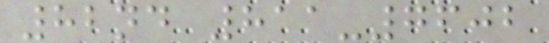82nd 811-7602
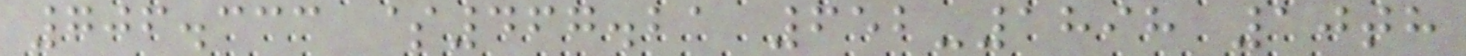706.333 $467.21 652-1898 10th
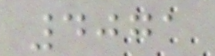4071
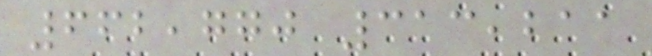662,770 313,211
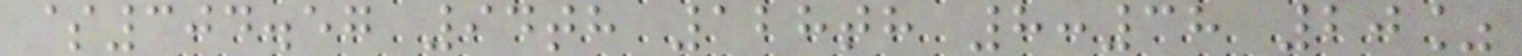$304.57 94th 128th 8:38 20%
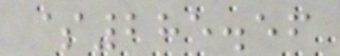$285.56
